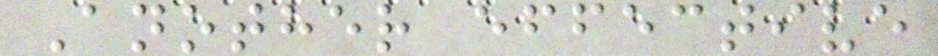Another effective
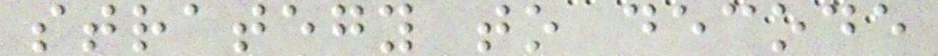strategy to decode
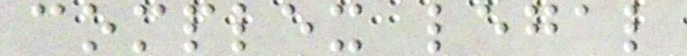complex legal
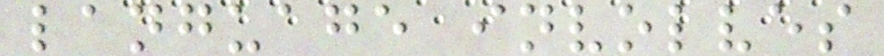language involves
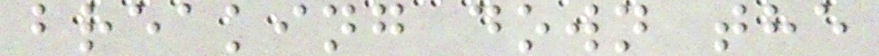breaking down the
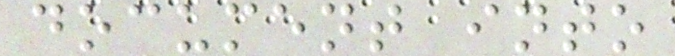document into
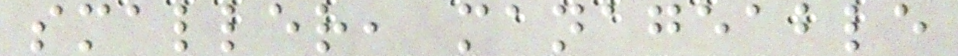smaller, manageable
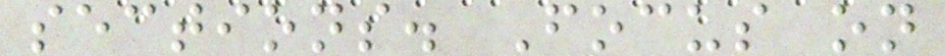sections. Focus on
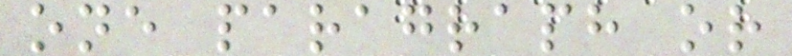one paragraph or
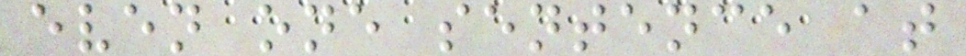even one sentence at
